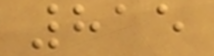815
